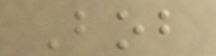Bob
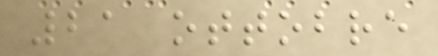21 ottobre
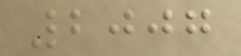2007
